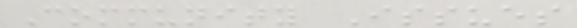Community Issues
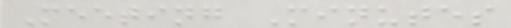Meeting Minutes
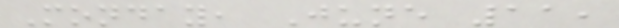Monday, June 11,
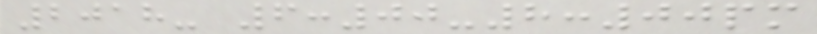2018- 6:00-8:00pm
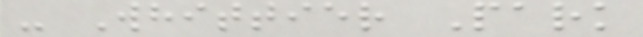- Whittier Park
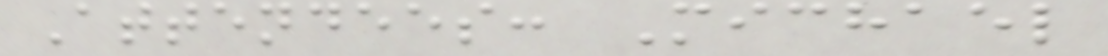Attendees: Michael
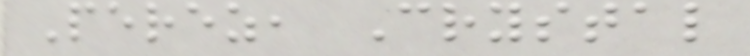Perez, Crystal
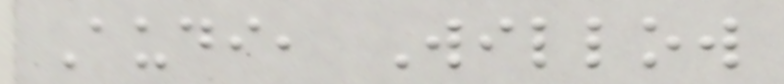Audi, Willow
